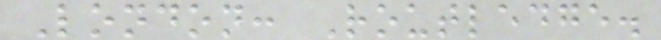London: Routledge.
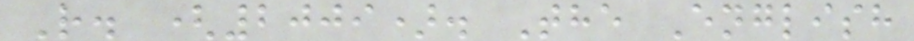R. (2009). The English
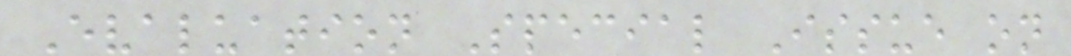Evaluation Special Issue on
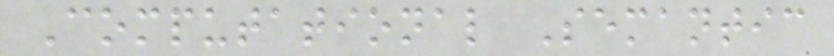Computational Semantic
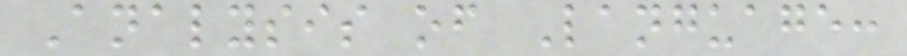Analysis of Language:
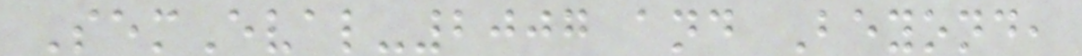SemEval-2007 and Beyond,
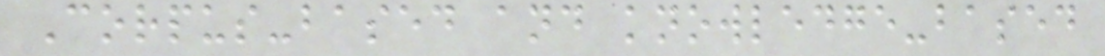Corpus-based and knowledge-based
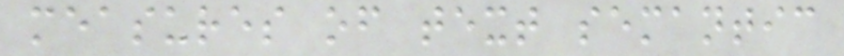measures of text semantic
